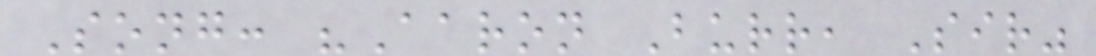Song: "Aaron Burr, Sir"
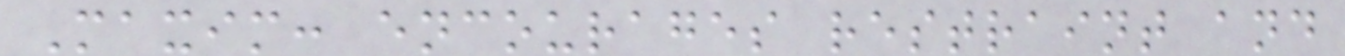Maxim: encourages restraint and
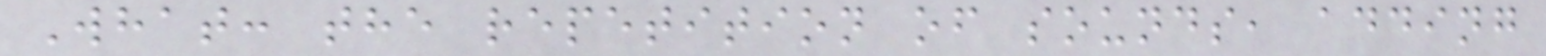What: the repetition of sounds, adding
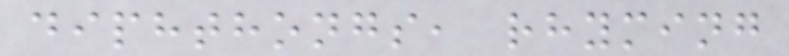diphthongs, rhyming
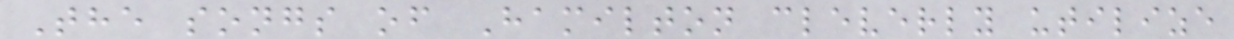The songs of Hamilton cleverly utilize
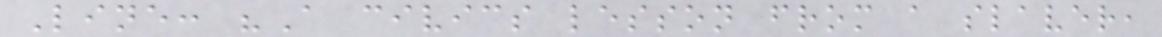Line: "A civics lesson from a slaver,
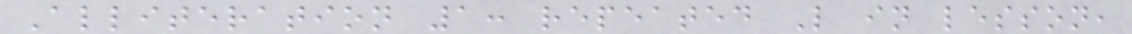Alliteration 1: repeated L in lesson,
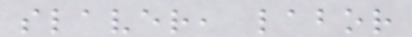slaver, labor
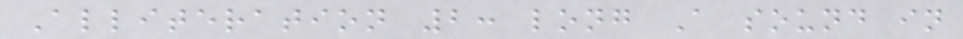Alliteration 2: long A sound in
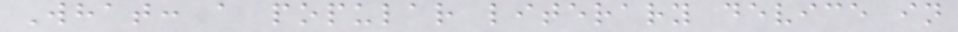What: a popular literary device in
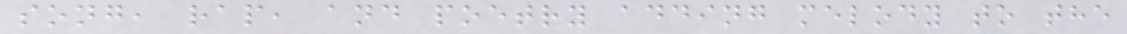song, rap, and poetry adding melody to the
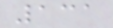131
